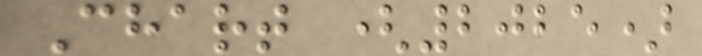Chart (2025)
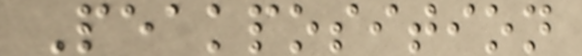Peakposition
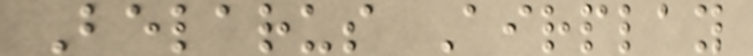Belarus Airplay
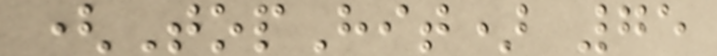(TopHit) 75
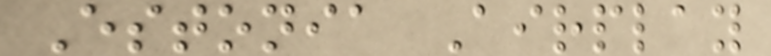Estonia Airplay
